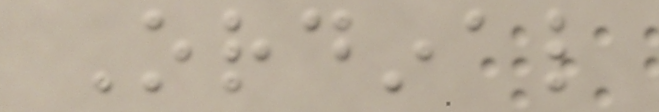Ordinal
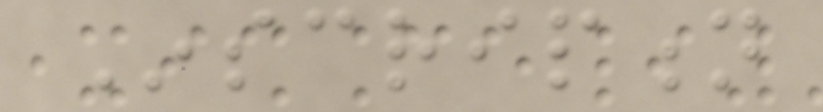Inscription
